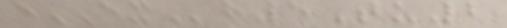eEXh5Tu2
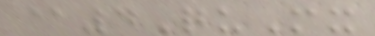@4QuMx
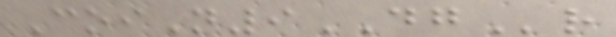CoiN9DGr
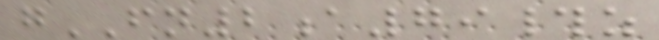gFN2a79#z
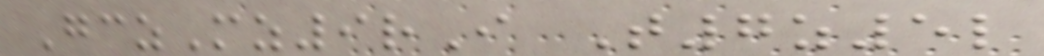GczMz9rI T7z5l
